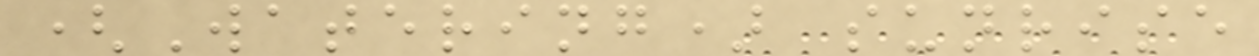(Watering) sunrise
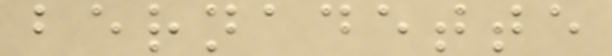bernadette
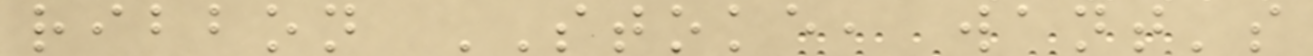ribbon STOKE, want's
